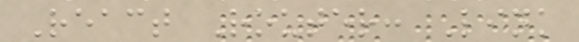React Router: Link
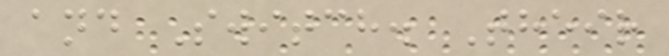and Switch. Their
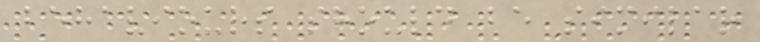behaviours should be similar
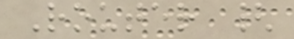Router {
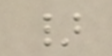}
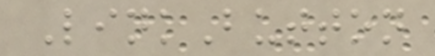LinkButton
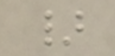}
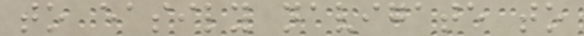to easily navigate to
